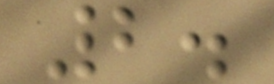2.
